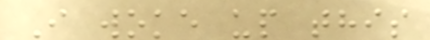I woke up this
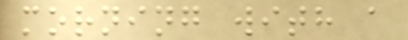morning with a
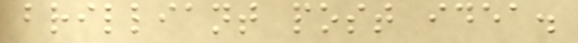brilliant post idea.
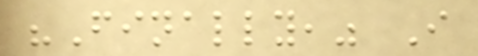"Finally," I
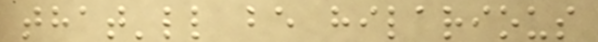that'll be hilarious
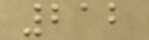212
